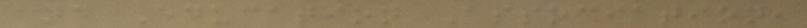and Education Association,
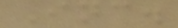Inc.
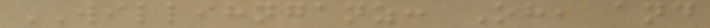WILLIHNGANZ: Oh, and
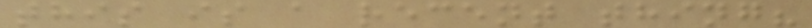this is a recent thing?
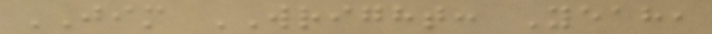JIM WRIGHT: Yeah,
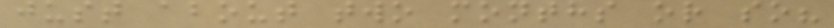just about two months or so?
